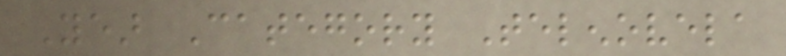Year Category Telenovela
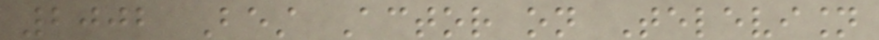2002 Best Actor on Television
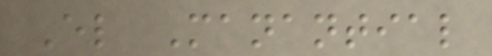El Manantial
